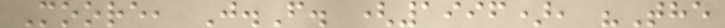Moore, J.F. (1996), "The
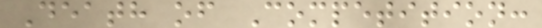Death of Competition:
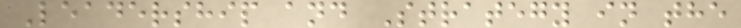Leadership and Strategy in the
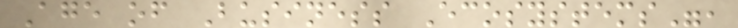Age of Business Ecosystems",
